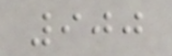900
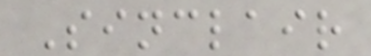Sinclair
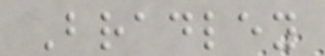Bradley
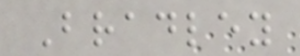Bradley
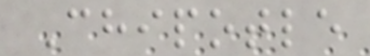Chipotle
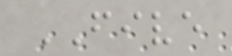FIVE
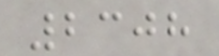2308
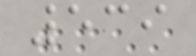539
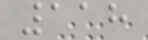118
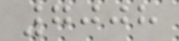7008
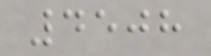4508
